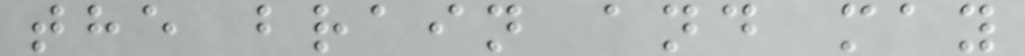the brain and may
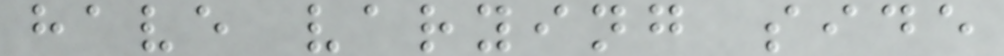have varying side
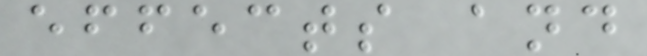effects and
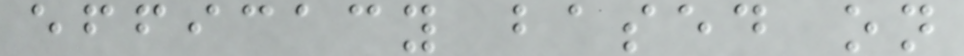efficacy based on
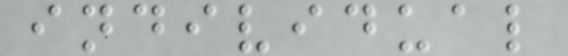individual
